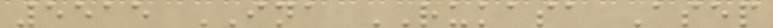5515 INA RUKASA Asep
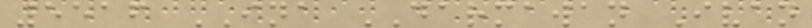5516 INA DARMAWAN Ivan
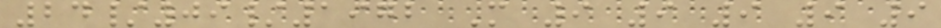24/09/1972 M 9 9 9 9 9
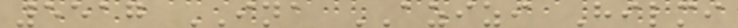5517 INA AZIZI Hilmi
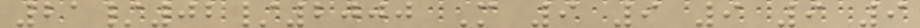21/02/2000 M 9 9 9 9 9
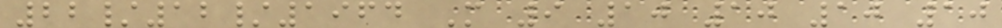22/12/1964 M 9 10 10 10 10
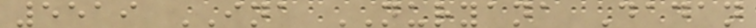5519 INA NURYANA Dadan
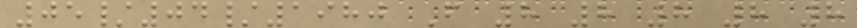05/04/1980 F 8 8 8 8 8
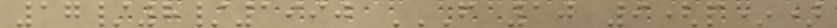17/8/1990 F 10 9(P*)
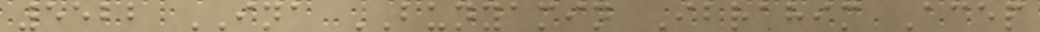5522 INA BUNYAMIN Ibrahim Acep
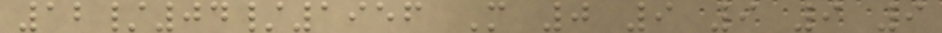12/04/1956 M 0 9 9 9 9
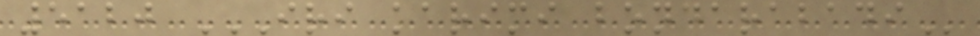5120 IRI KARIMI BONDARABADI
